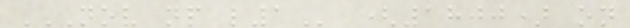NOV NP L1 (1800) on
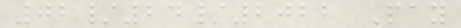02/24/2022 Pay
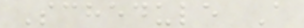Schedule A
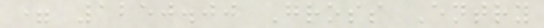= 1250.00 Gross Entry
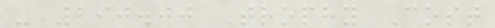- 290.00 Trophy Cost
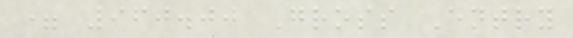= 960.00 Gross Entry
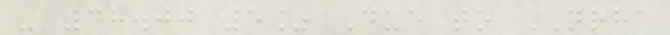- 48.00 5% Due to NRHA
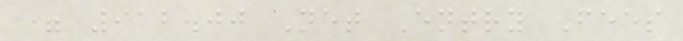= 912.00 Net Entry Fees
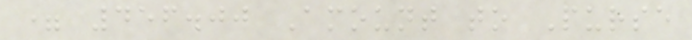= 456.00 Amount to Purse
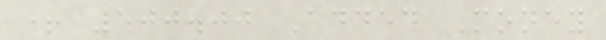+ 500.00 Added Money
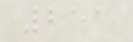251
